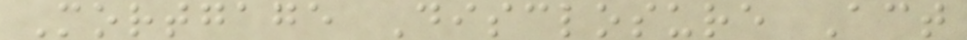Mortgage Disclosure Act
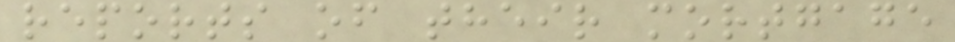reports of their mortgage
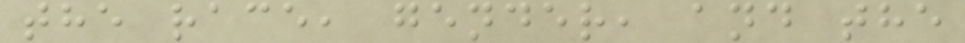the race, gender, and the
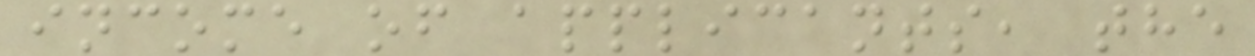income of applicants, the
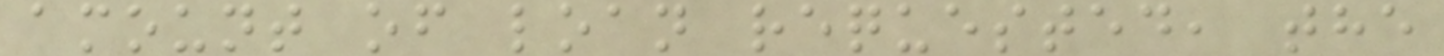amount of loan requested, the
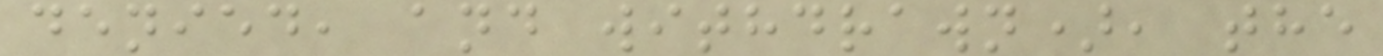denied, and withdrawn), the
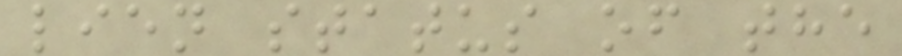lien status of the
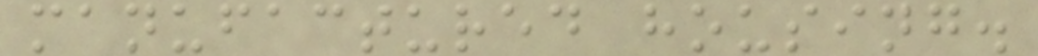manufactured housing.
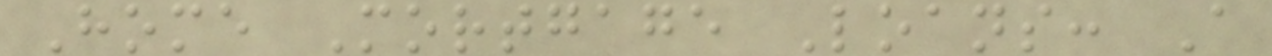Home Mortgage Loans: A
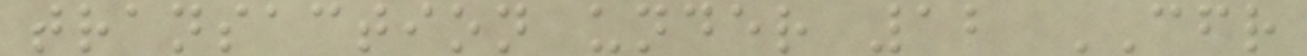transaction under 12 CFR
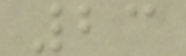23
